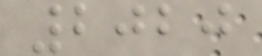2020
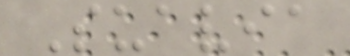Suavia
